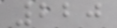220
